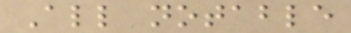All notable
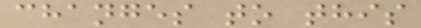changes to this
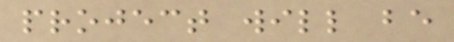project will be
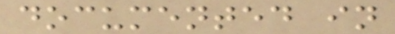documented in
